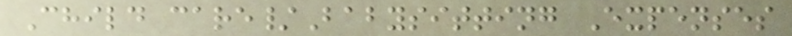Child care/Babysitting Expenses
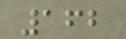162
